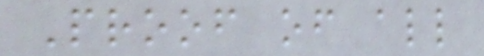Proof of all
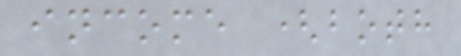income (both
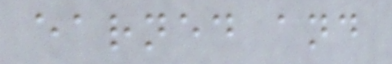earned and
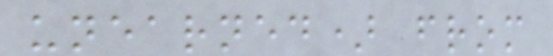unearned) from
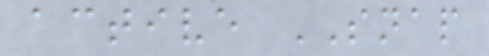active SNAP
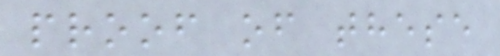proof of these
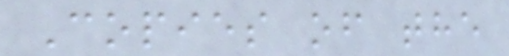Copies of the
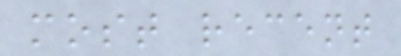most recent
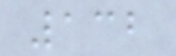132
